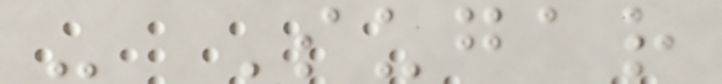- Sugar
